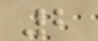2
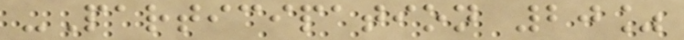-Participation 20%
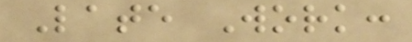Late Work:
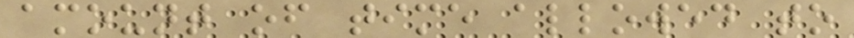amount of time allowed to
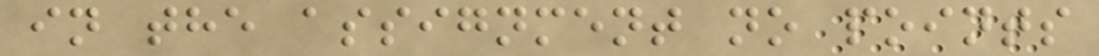in the assignment no points
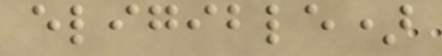eligible)
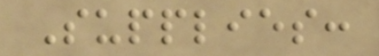Supplies:
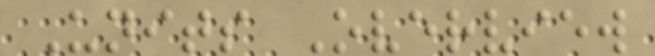Units Overview
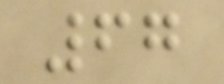67
